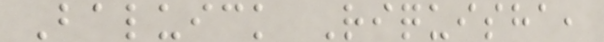Baluick Riquisha,
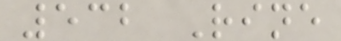532 Rine
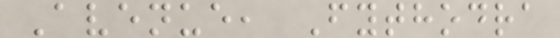Avenue, Fythodra
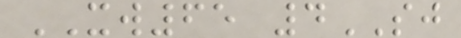XW65 4SJ
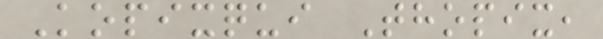Kopixqui Thopix,
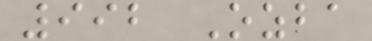992 Ozba
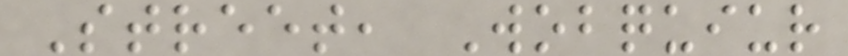Street, Wobquiur
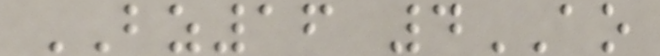BZ16 4AO
